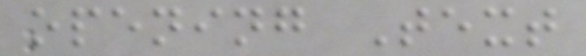opening Text
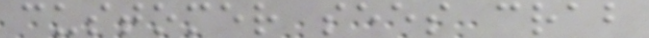customer sees crab
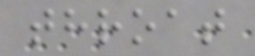throat
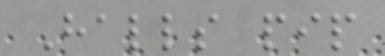Halls pip
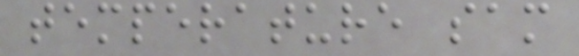temperature sam
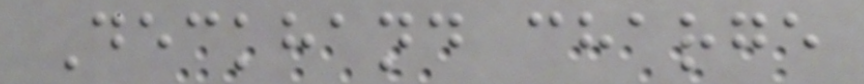Deckhand charge
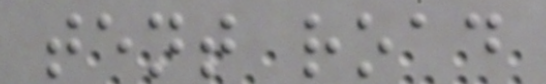tent road
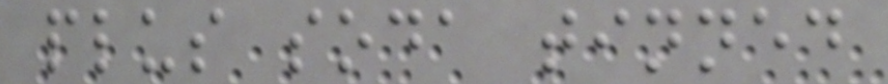plus soda tinned
